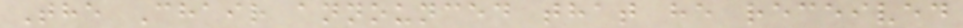The Chair announced that he received
